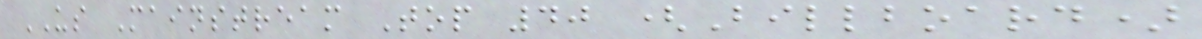US Mainstream Top 40 (Billboard)
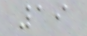19
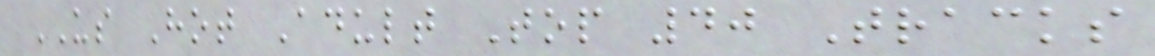US Hot Adult Top 40 Tracks
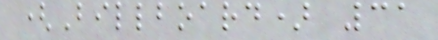(Billboard) 31
